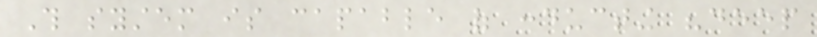This system is capable of conducting "deep
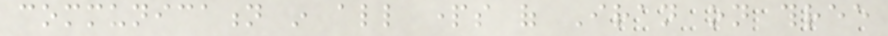communication in all parts of Iran on three
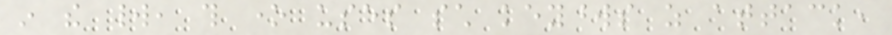in the world, this one uses such keywords as attack,
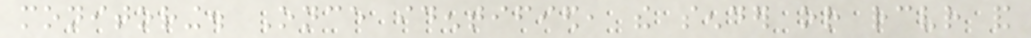monitoring. Once identified, the sender or receiver and
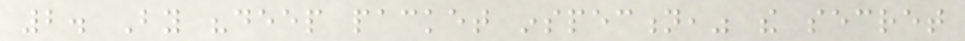2. By "deep packet inspection," the secret
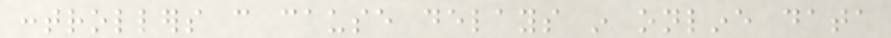controllers can cause delays in online data
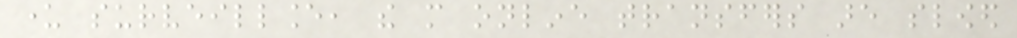under surveillance, the more online transfers are slowed
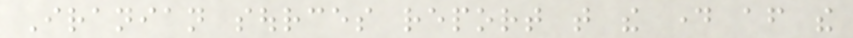Iranian sources report that the day after the
